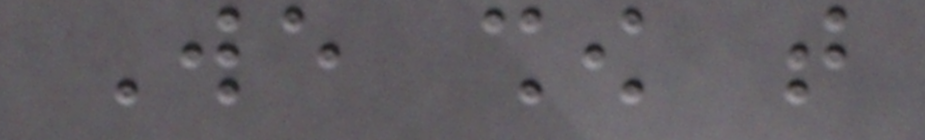We show that
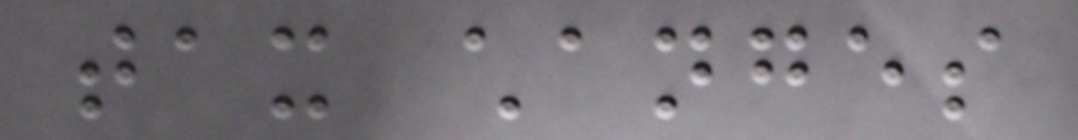tax changes
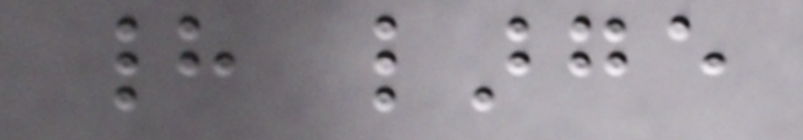had large
